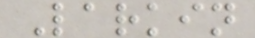Larkin
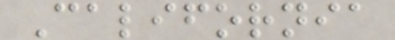California
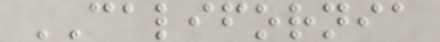CALIFORNIA
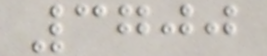3700
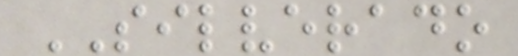SILVERADO
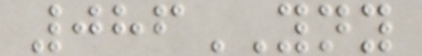086YNY
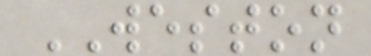WESTON
